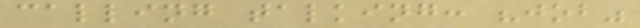calling talking: "job"
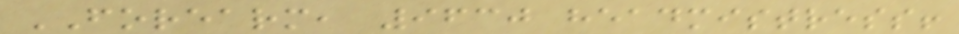FOREARM, 9630 headmistress!
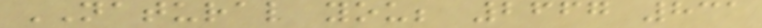NATURAL you; 2667 831
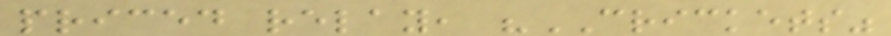priced relay, "CRICKETS"
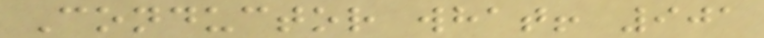Conductor what! 901
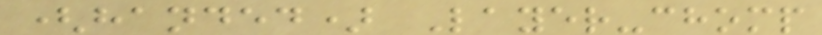(handed) Layer-chomp
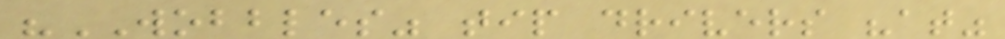"WOBBLES" tip drivers "at"
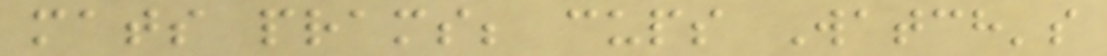mats prams; cups Watch's
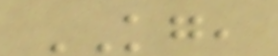KG,
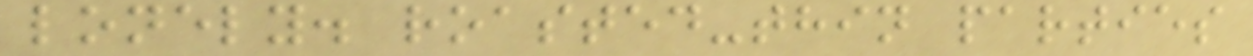lonely. roasted-thin parties
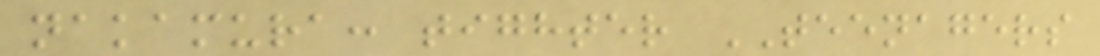nakamura: tighter TEENAGERS
